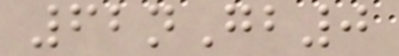62nGb0
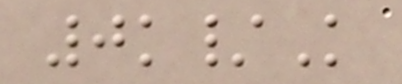0k/K
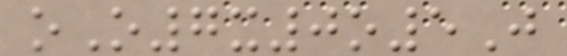oO7x0o5J
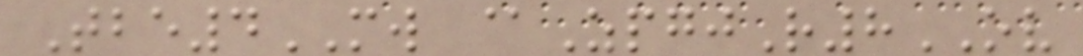Tbe4MW @ZpgjR8OV
